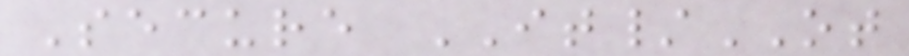Secure IT/OT
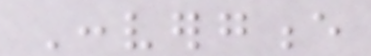Convergence
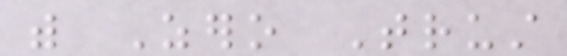with Zero Trust
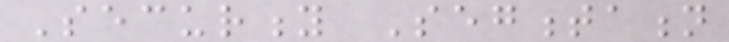Security Segmentation
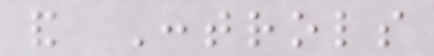and Controls
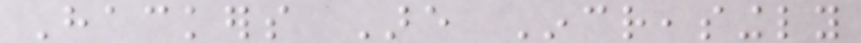Hackers Are Increasingly
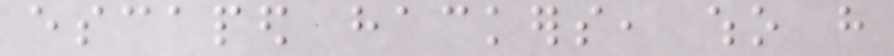escaped hackers, who have
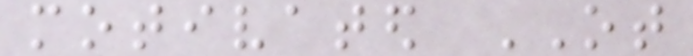motivated OT
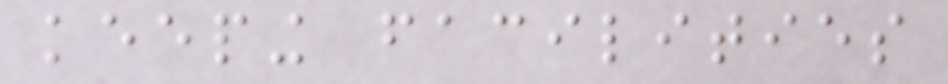keeping facilities
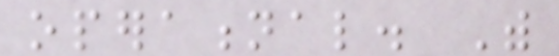operational. With
